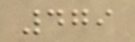479
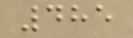485
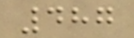487
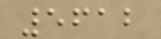5612
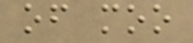of moo
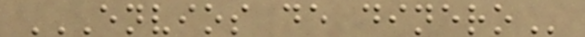ENVIOS DE DINERO
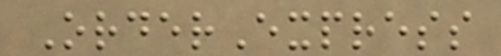OrderExpress
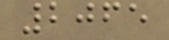2065
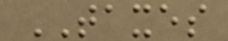TAXES
